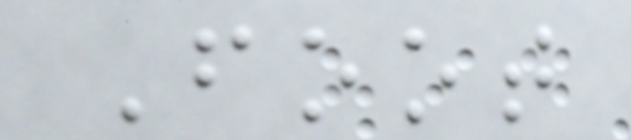Foot
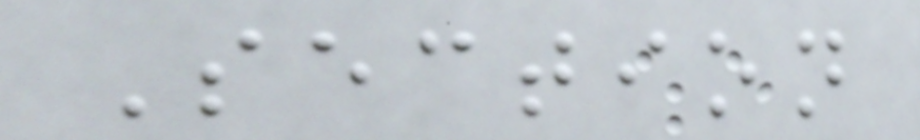Section
